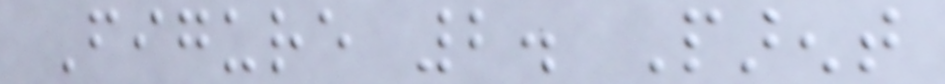Figure 2. Parent
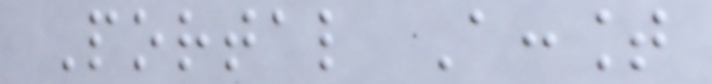Portal Account
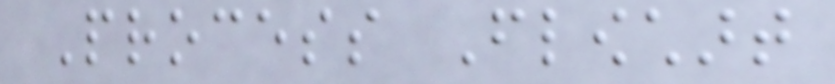Process Flowchart
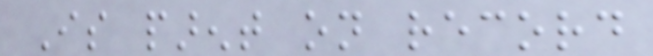Is parent on record
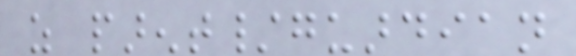as parent/guardian
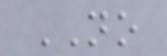NO
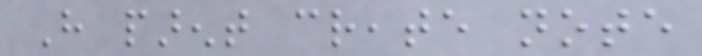Have parent create note
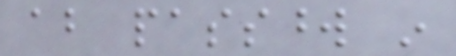about password in
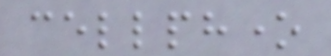cellphone
